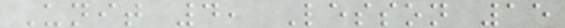Unit 4, Lesson 15
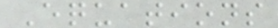Equations
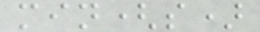min(s)
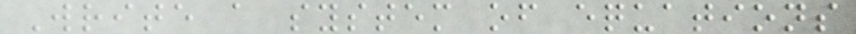Write a system of equations
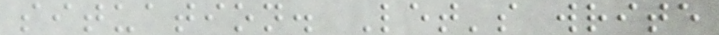situation. Let's write
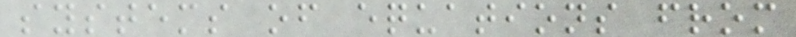systems of equations from
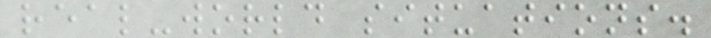real-world situations.
